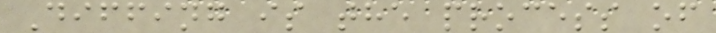Diffing is the process of
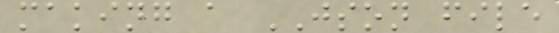making a JSON file
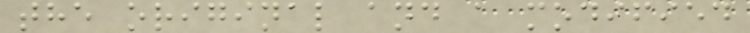the original and a modified
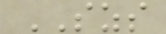SZS
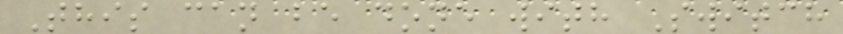This can be done with Switch
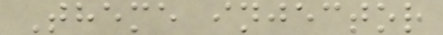Theme injector
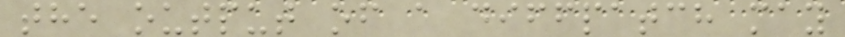the output of a diffpatch may
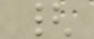{
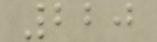220
